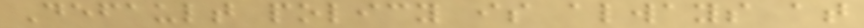Default policy is always at
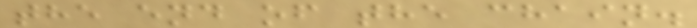the end of the chain.
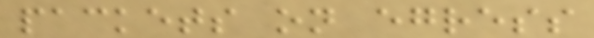packets on egress
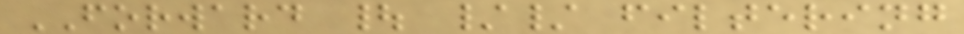FORWARD | // filtering
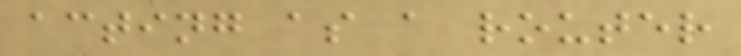acting as a router
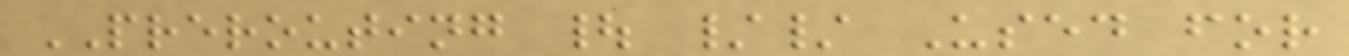PREROUTING | // Used for
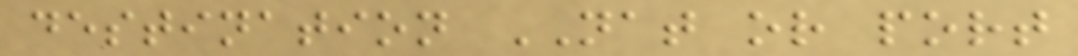destination NAT or port
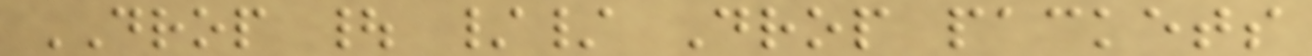DROP | // Drop packets
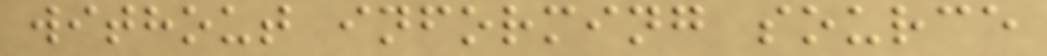without informing source
